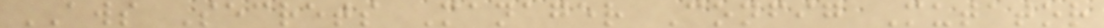AWS Secrets Manager Config Mutator
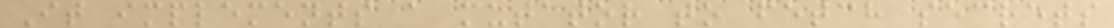It implements a mutator to fetch secrets
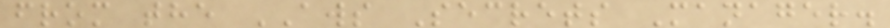from the AWS Secrets Manager.
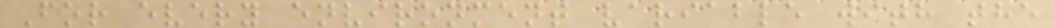For every environment variable with the
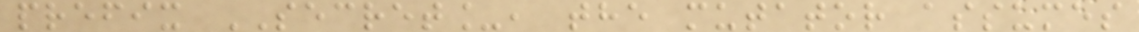prefix SECRET_, the mutator assumes
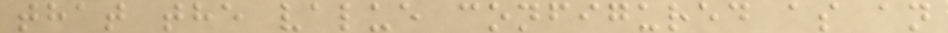that the value configured as an
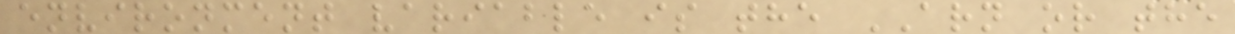environment variable is the ARN or the
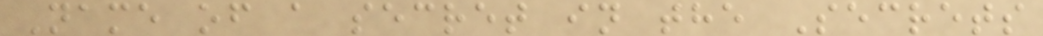Name of a secret in the Secrets
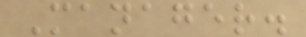Manager.
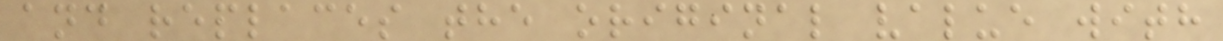and replaces the original value with
